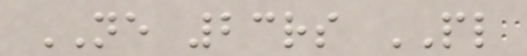NE 23rs PL
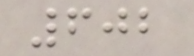602
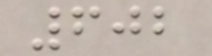602
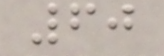60
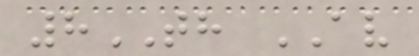8TH AV
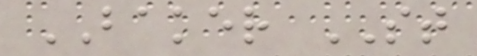BAKER ST
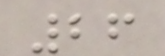26
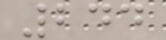244
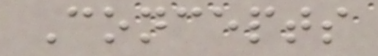Concepts
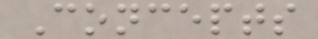Concepts
